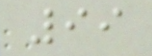99
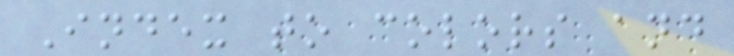Index to colors and
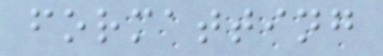formatting
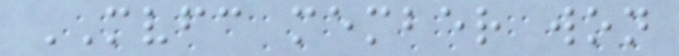MVFC member won
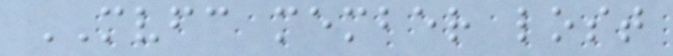MVFC member lost
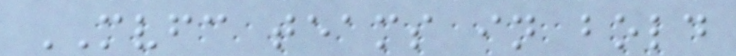MVFC teams in bold
